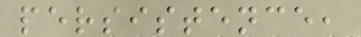persistence,
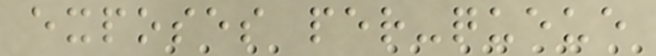exposes per-queue
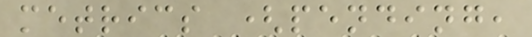metrics (pending,
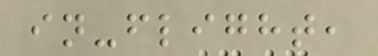in-flight,
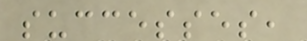successes,
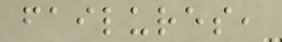failures,
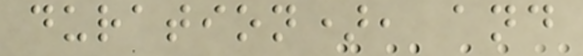duration), and
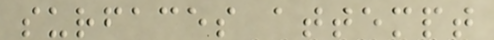surfaces attempt
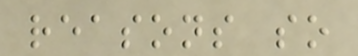reasons so
